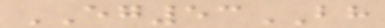EG53BH
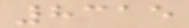8315
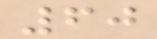60
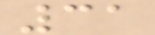31
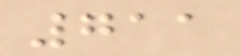711
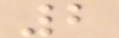2
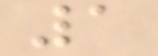1
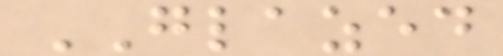GLAZED
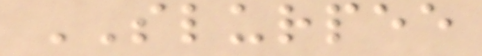SLURPEE
